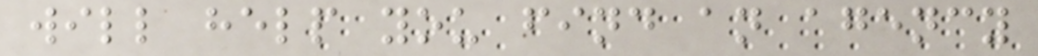will help you find an agency
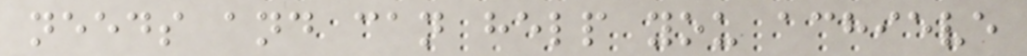needs and can help you achieve
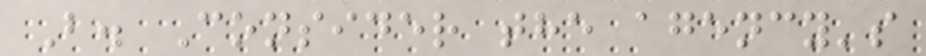B. Consider the agency's
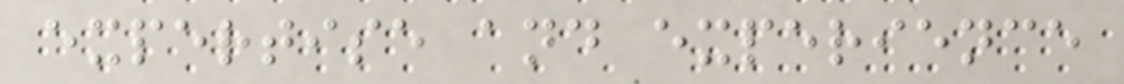expertise and experience
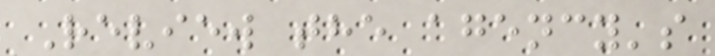Review the agency's
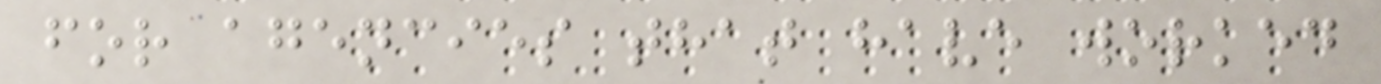for agencies that have worked
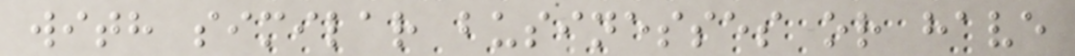with similar businesses or have
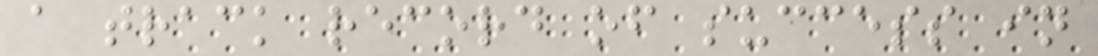a track record of success in
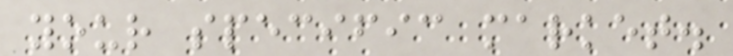your specific market.
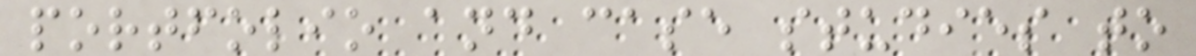portfolio and case studies to
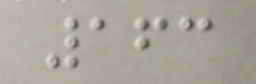163
